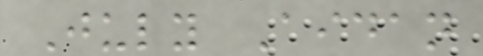July Aidan
